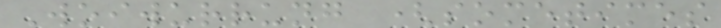Woiwurrung (sometimes
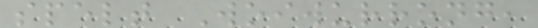spelt Woiwurrong,
